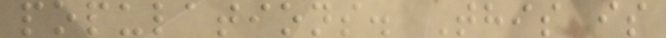populations. This is
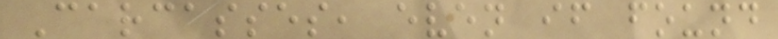Carcasses, even if found
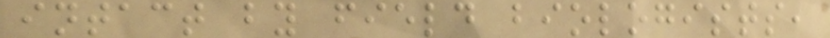intact by field biologists,
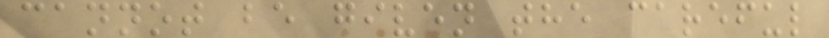cannot be given the careful
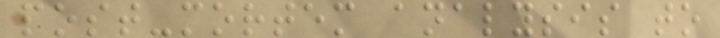post-mortem analysis to
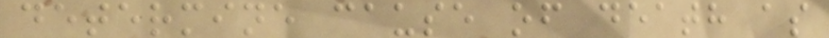determine cause of death as
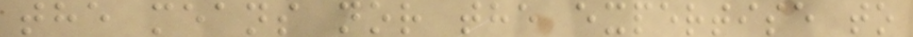the means nor the expertise to
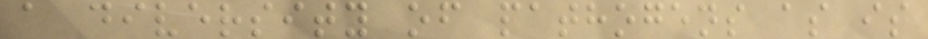a diversity of pathogens as is
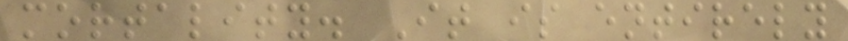mortality. It is entirely
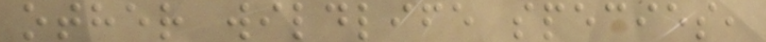other wildlife species,
